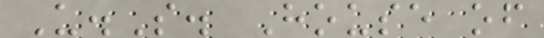U.S. House of
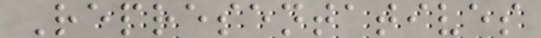Representatives
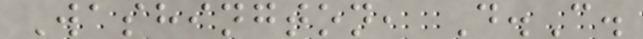Washington, D.C.
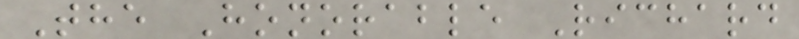The Honorable Richard
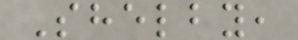Shelby,
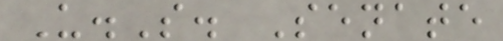U.S. Senate
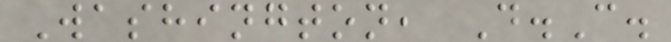Washington, D.C.
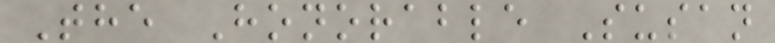The Honorable Susan
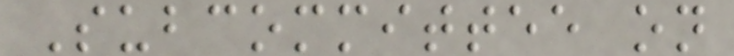Subcommittee on
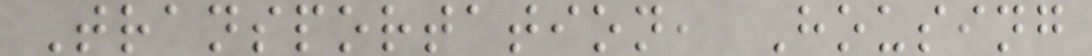Transportation, Housing
